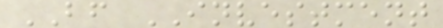BF INVESTMENT
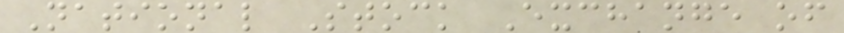National Stock Exchange of
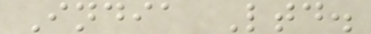India Ltd.
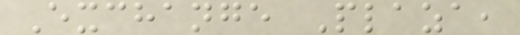Exchange Plaza,
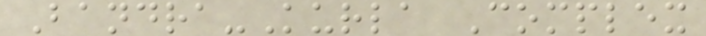Bandra-Kurla Complex
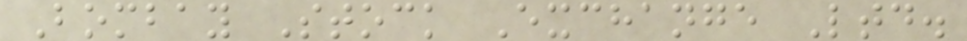Bombay Stock Exchange Ltd.
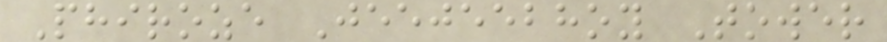Phiroze Jeejeebhoy Tower
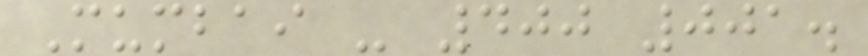Mumbai - 400 001.
